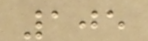105
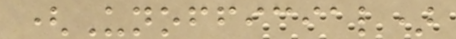(Unofficial)
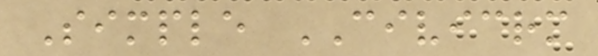Simple CIVICRM
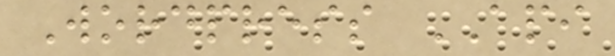Wordpress API
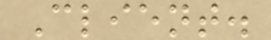Client.
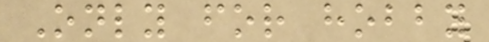Only for hobby
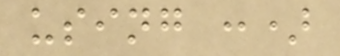using :)
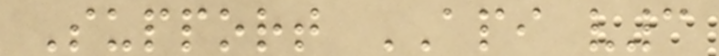Support API v3
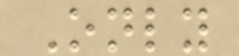Only
